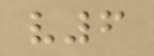v6
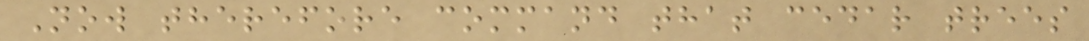Now therefore command that cedar trees
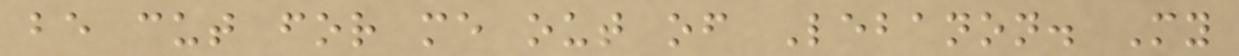be cut for me out of Lebanon. My
